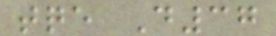tqe D37
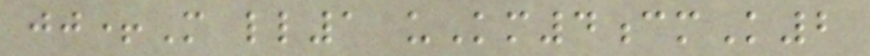jj+M ll1 uKm4cmK2
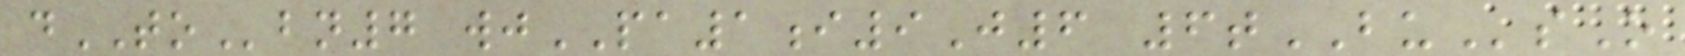dTObn7 wjPA1i9J6 6tBUsO
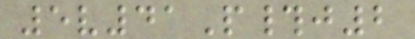5v41P#j2
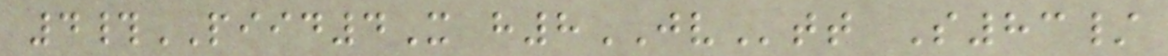4#PIID4X h8JVtt S83/
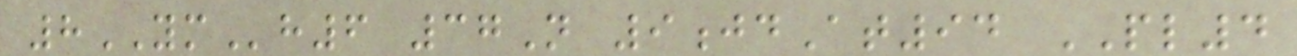8YMh6 37N 9jdAt94 PL4
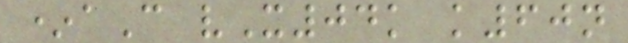*aC vX04k k60n
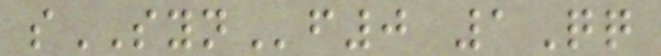sSYNf0 1Qq
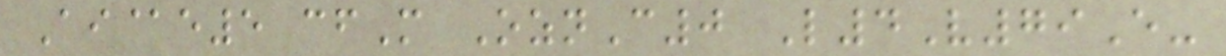Ai@e5 cfM OznC0 L4V79E-
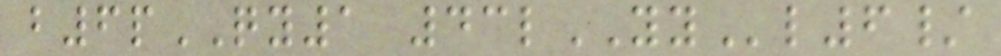b6pQY1 43lYYl6/
